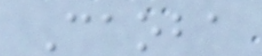Caoba
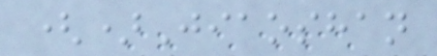()Jiaoshan
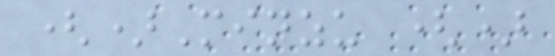()Minzu ()
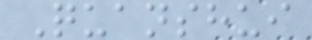Quanshui
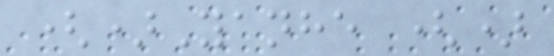()Yanhe ()
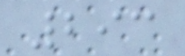293
